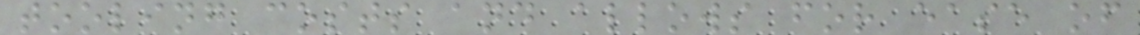tooling costs and allows for ease of
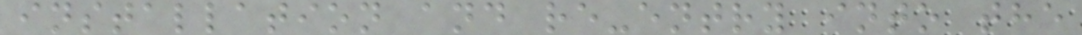installation and re-entry into the
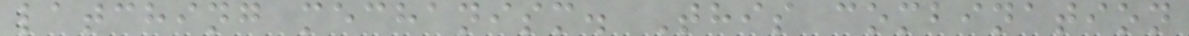latching mechanism. This combination
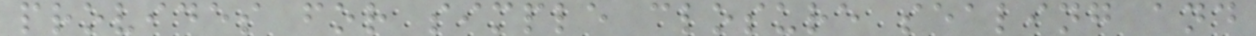provides for simple closure sealing and
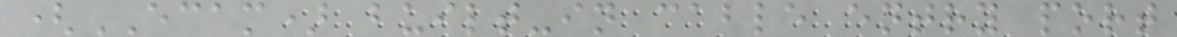(ECAM) built-in cable entry port
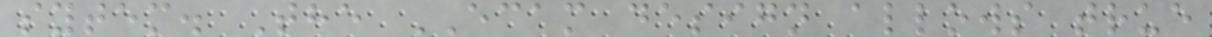sytem. The ECAM design allows true
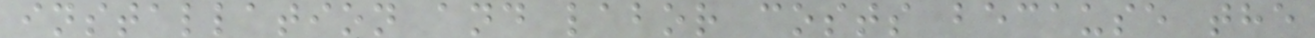installation and labor costs because the
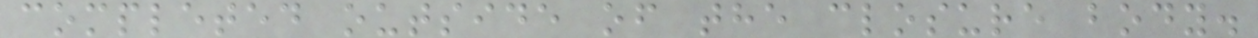completed outside of the closure body.
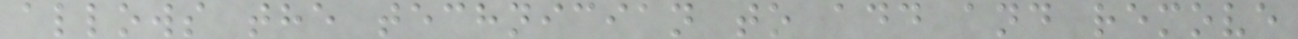allows the technician to add and remove
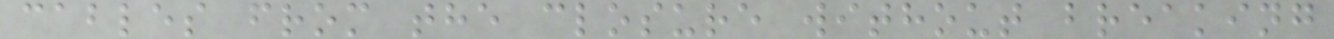cables from the closure without breaking
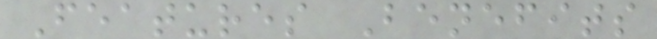Features Benefits
